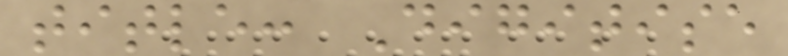title: Digitise
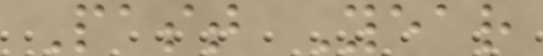Past Year
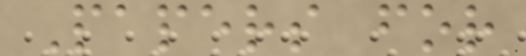Papers for
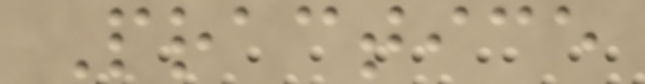Practice
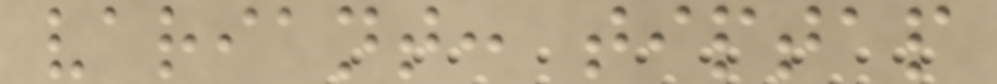variant: tiptap
